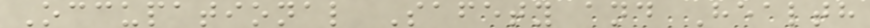Occupational Safety and Health
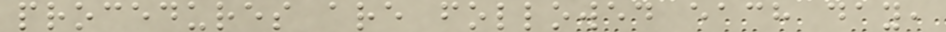procedures are followed each day,
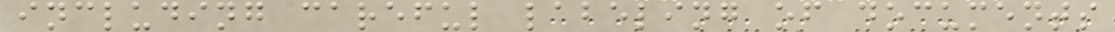including careful labeling of documents
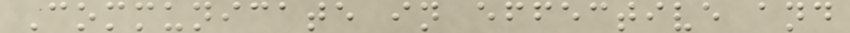Communicate in effective and
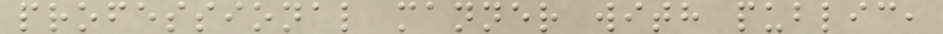professional manner with public,
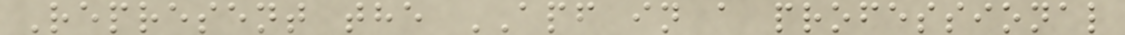Represent the APF in a professional
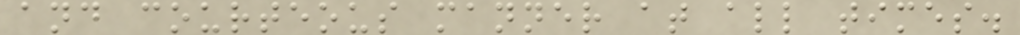and courteous manner at all times.
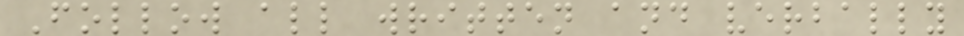Follow all written and verbally
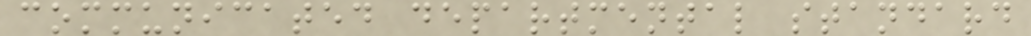communicated departmental standard
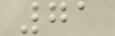71
